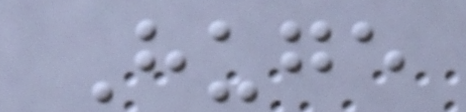Huge
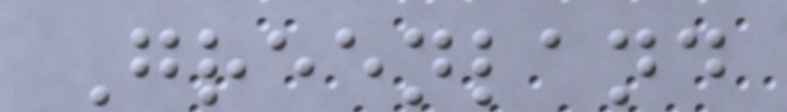Greenland
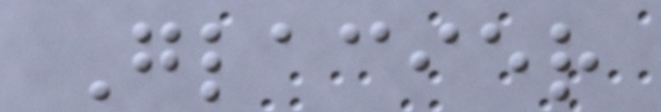Glacier
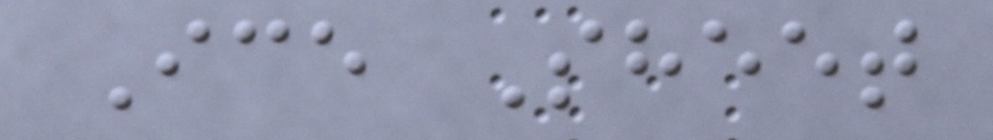Ice Sheet
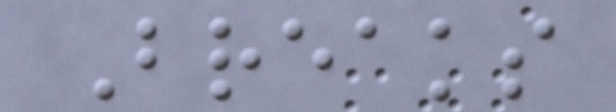Breaks
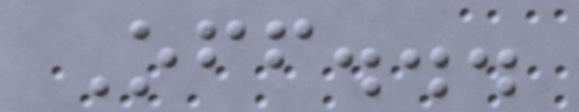Off...
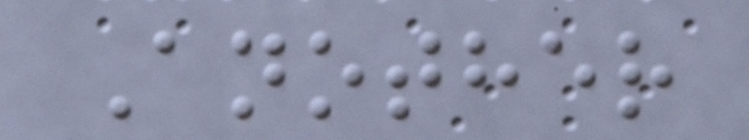Another
